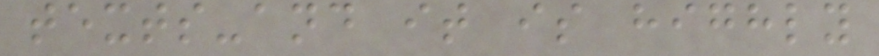texts-and it is highly
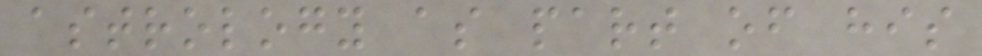astrology as part of his
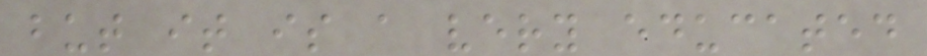but it is a very educated
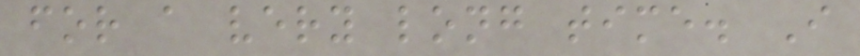for a very long time. I
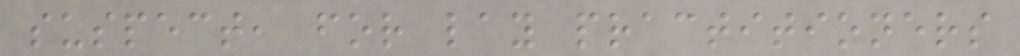suspect, for lay practitioners
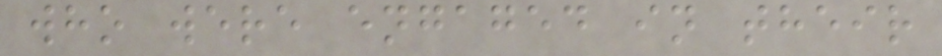who were engaged in their
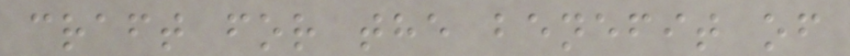craft for the benefit of
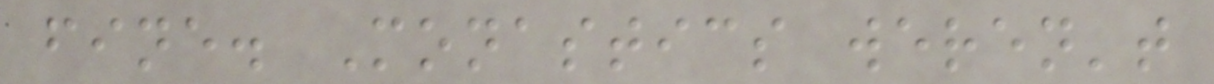fine. Monastics weren't
